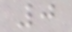0
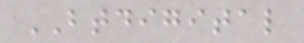BTDIGITAL
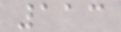113
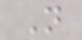N
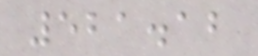521.12
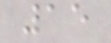15
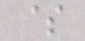$
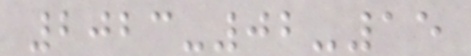2023-02-15
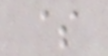$
